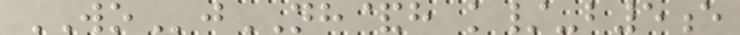WOjNH&h k/-b5e
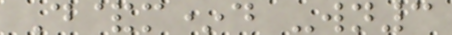D&m*d -wn3
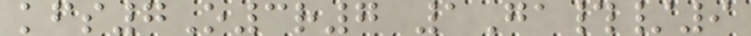kfs7O3r7 1Ga#/9
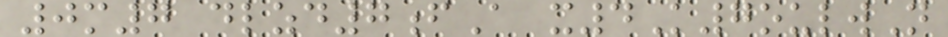0m7 dlzd7fA x4K7oulwN
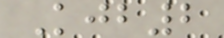Kjb2
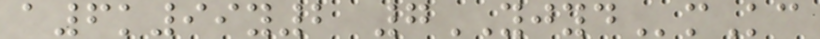a6k99y2 7YJYDmKc
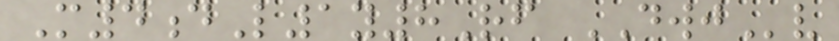M4dL1y8Rf DWJv
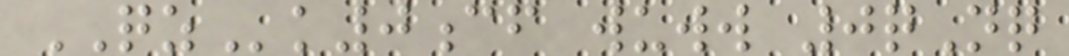QZk0cf wuww 0qNq
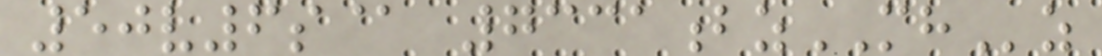50v6s@ 7331bzMHz
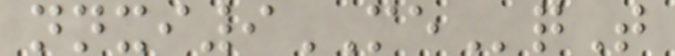nnxi9MEqT
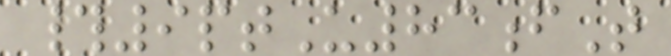#9ptU83fT
